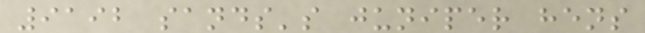9192 sands's juniper hens
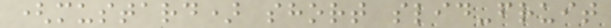(mustard) short slid-fruit
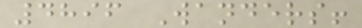4896 Wanders!
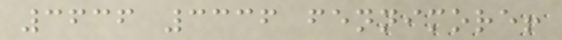3636 3336 fennimore!
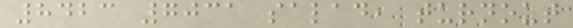8423 7031 salad, turnout
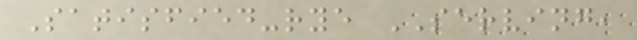Satisfied-rye SERVING,
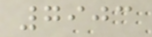7903
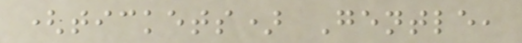(tickets) Gentle,
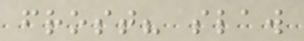frost? slaw
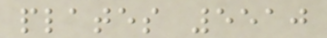plates 5510
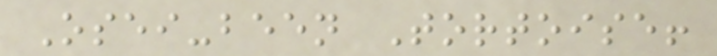Osei-been Tortoise!
